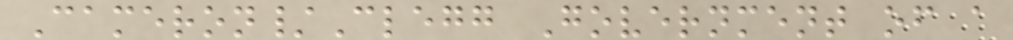Cameron/Clegg Government of a
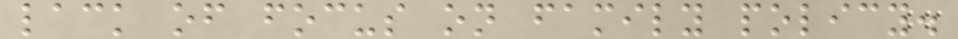lack of focus on family policy.
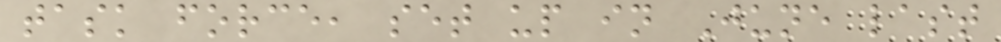task force, set up in June last
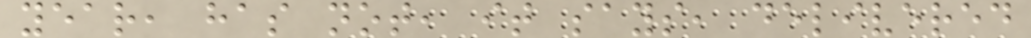year, has not, it says, delivered
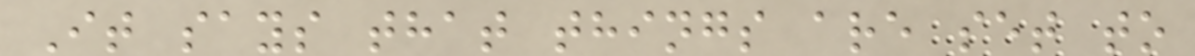It says that things are set to
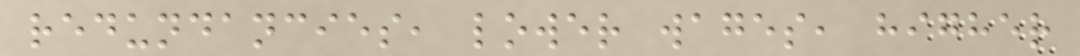redundancies, lower wages, higher
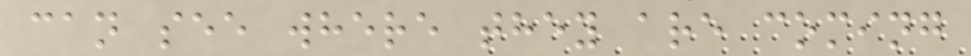can see where they are coming
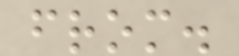from.
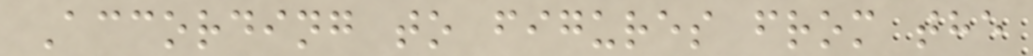According to figures from the
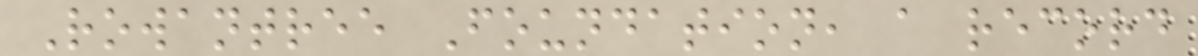Rowantree Foundation, a record
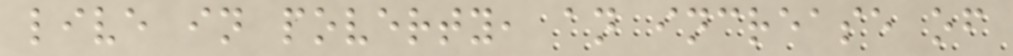live in poverty, an increase of
